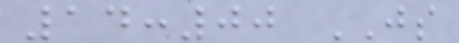14:00 JS
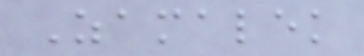Zamalek
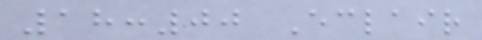18:00 Eclair
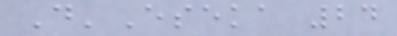D'Eseka 24
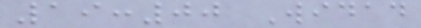19:00 Widad
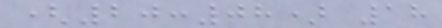(20:08) 18
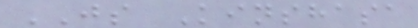JS Kinshasa
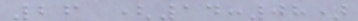26 (14:08)
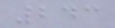243
